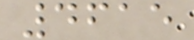4615
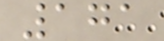171
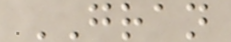GRAN
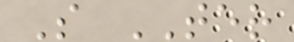S TER
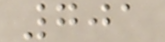701
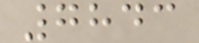7843
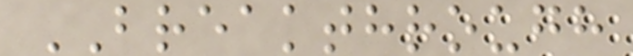BREAKTHROUGH
